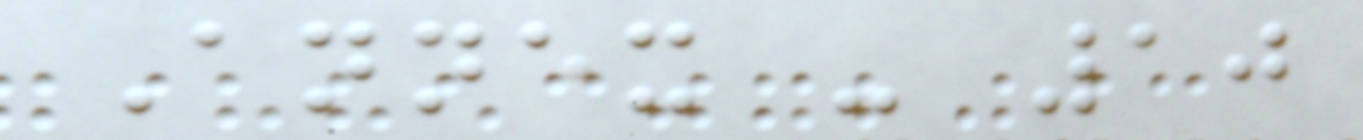Annex - 10
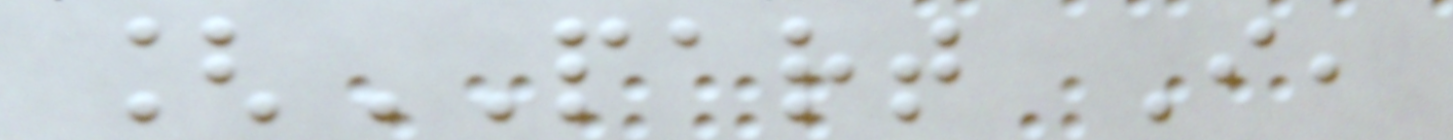[PART I,
